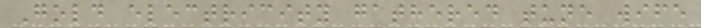Gold electricity gathered tune wife
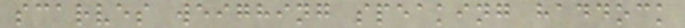scarves weighing speaking haddock
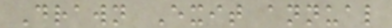Drawn Exit annual
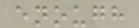enough
